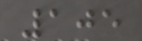105
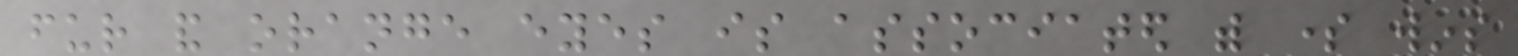fur and orange eyes is associated with some wins
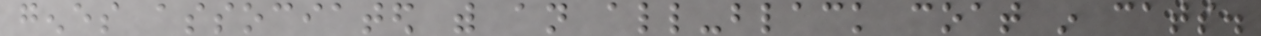genes associated with an all-black coat in cats.
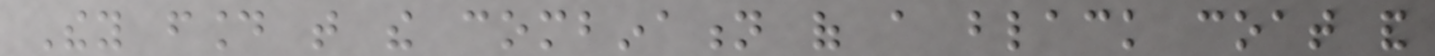They found that the combination of a black coat and
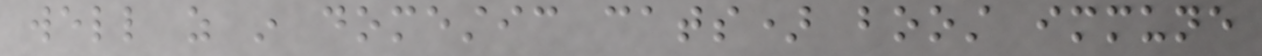well as in domestic cats) boost immune
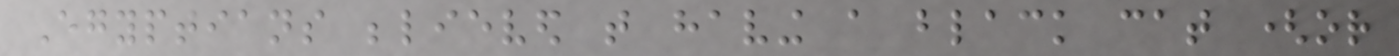Egyptians believed that having a black cat (or
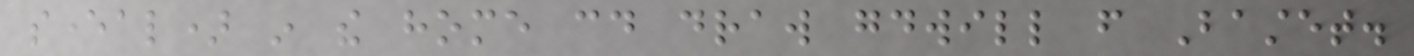several) in the home could draw goodwill from Bastet.
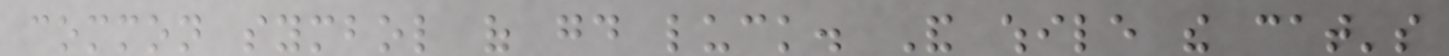common symbol of good luck. And while the cat's
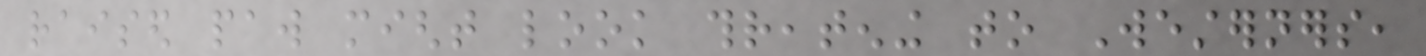raised paw might look threatening to Westerners,
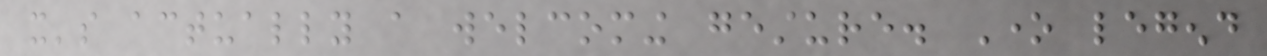it's actually a welcoming gesture. One legend
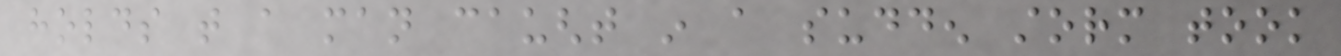holds that a man caught in a sudden storm took
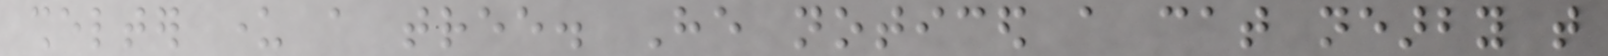shelter under a tree. He noticed a cat nearby that
